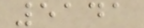5141
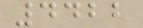4422
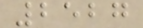2527
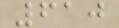610
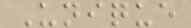Unique
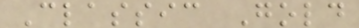Classic Gold
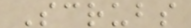Scrubs
